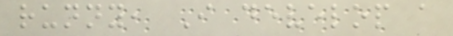runny, I develop a
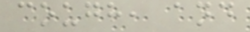cough, and
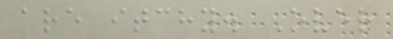are itchy. Over
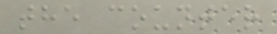the counter
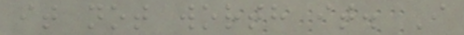it not worth it. I
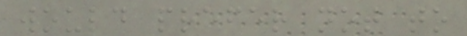would prefer not to
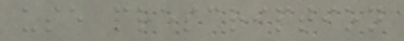use prescription
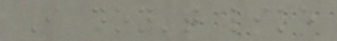I don't like
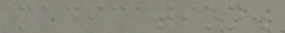medication.
